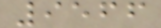9566
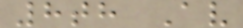8th Av
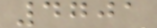4701
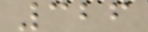326
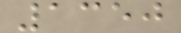1350
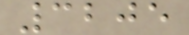3205
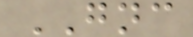GNC
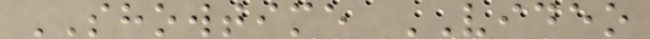SHOWTIME VIDEO
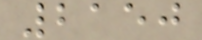2150
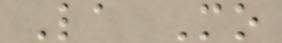La Mo
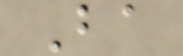Ba
